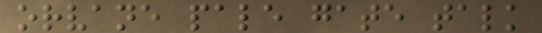orvane pale gate talk
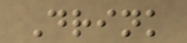Drink
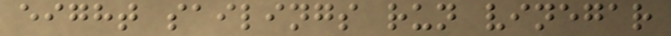eight sailings run vinegar
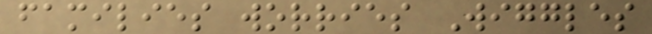families worries Wiggles
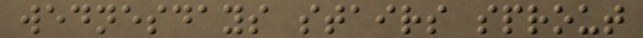wednesdays stairs sprout
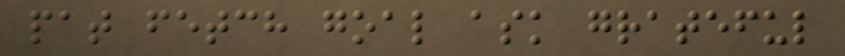pat fetch goal ask grateful
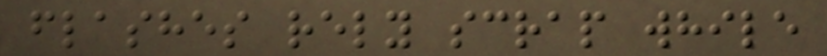flashes rely scrap while
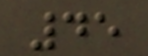45
